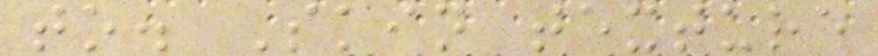to. Skin texture
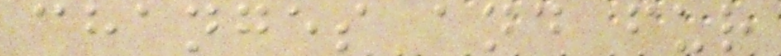changes and fur
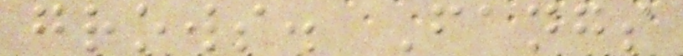grows. Fangs
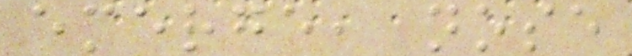emerge, nose
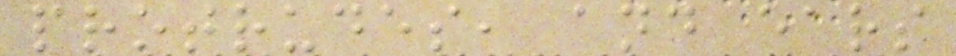protrudes, and ears
